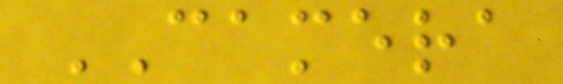CAMERA
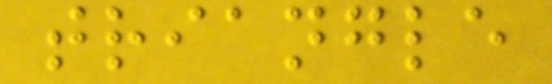triangle
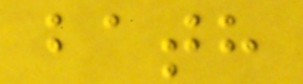bath
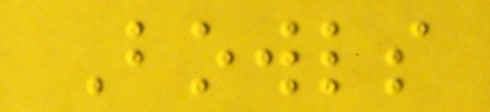Bowls
